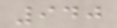940
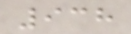938
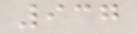937
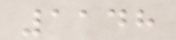1148
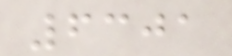6301
